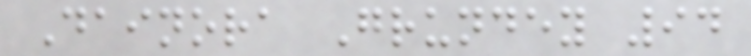Dainora Grundey 94
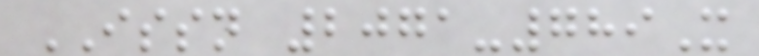ISSN 2071-789X
